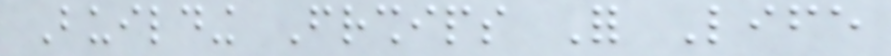Building Friendships For Life
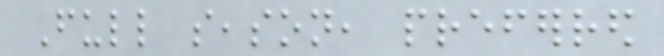Full season, preferred
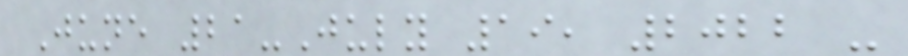June 21-July 19, 2022 -
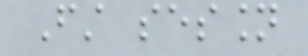First session
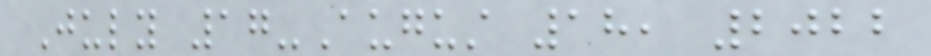July 17-August 18, 2022
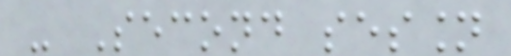- Second session
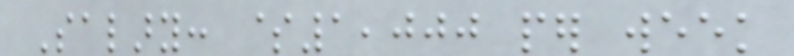Salary: $1,000 per week
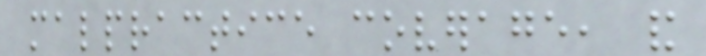malpractice coverage, and
